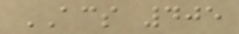ACS 405
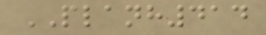PLANH414
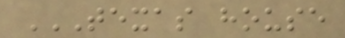TEXAS HOUSE
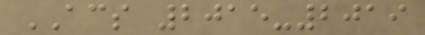ACS 2015-2019
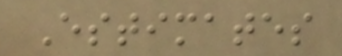Estimates
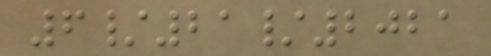6/21/2021
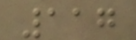117
